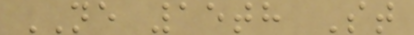NE 15th St
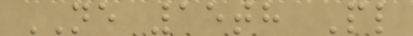NE 15th Pl
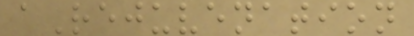aRejuvenation
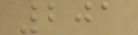201
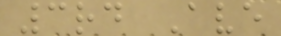3rd Ave
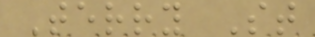Terry St
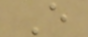E
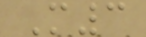M3
